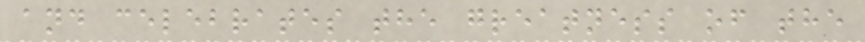and celebrates the greatness of the
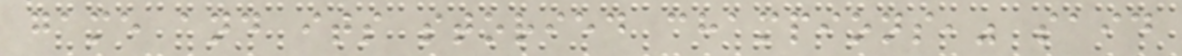game and its storied champions," said
